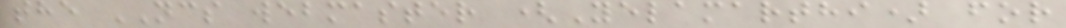the NCS webmaster (Yelamarthi) for
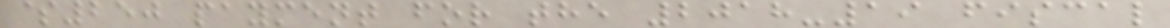$250 payment for the 2018-19 fiscal
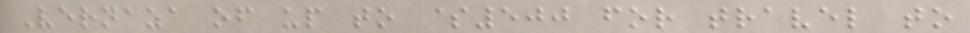Vernaza of up to $500 for travel to
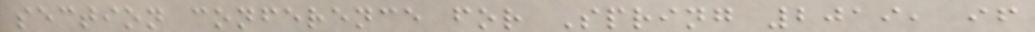section conference for Spring 2019, if
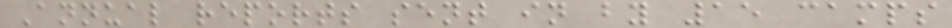Annual reports sent in by 15 camps
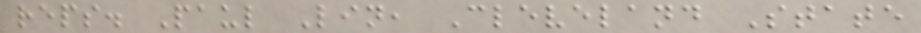reps. Paul Lin, Cleveland State
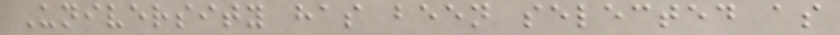University has been selected as
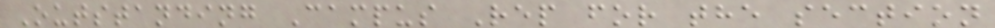Outstanding Campus Rep for the section
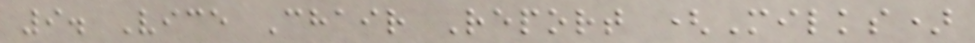9. Vice Chair Report (Milks)
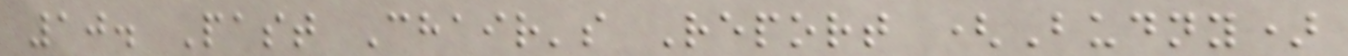10. Past Chair's Report (Budny)
